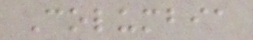Columbia
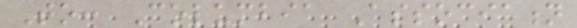To: Columbia Association
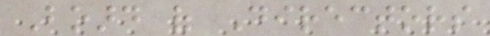Board of Directors
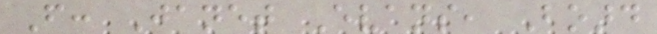From: Janet Evans, Board
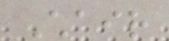Chair
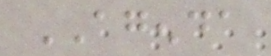AGENDA
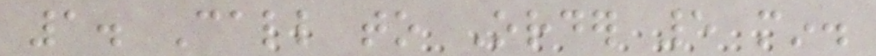1. Call to Order 5 min.
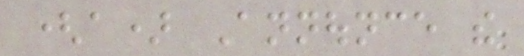(a) Announce the
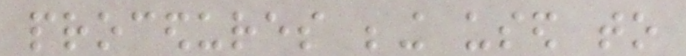procedures being used to
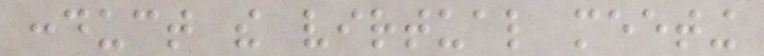conduct the virtual meeting
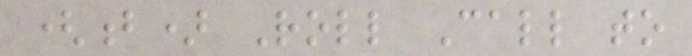(b) Roll Call to
